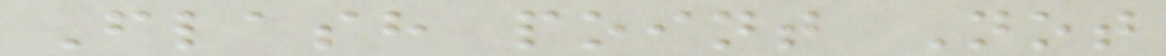Flash point Not
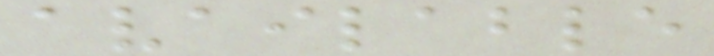available
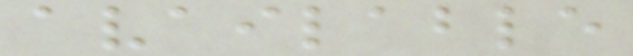available
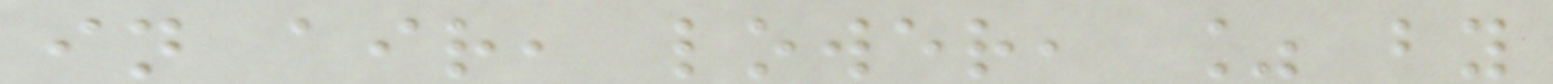in air, lower, % by
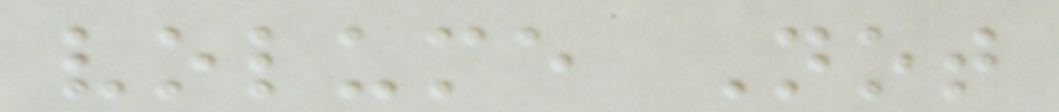volume Not
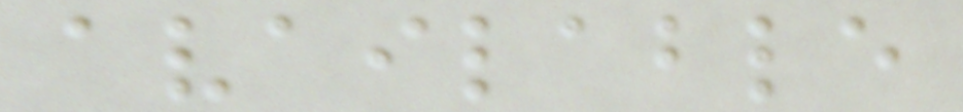available
